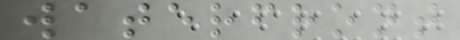waterfront
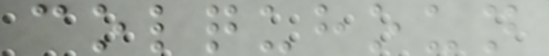colquhoun
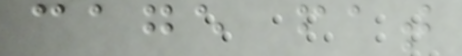cage fat
